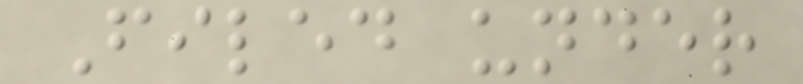Filed under
